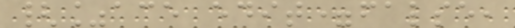{%ace edit=false,
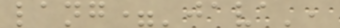lang='java',
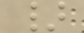}
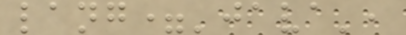lang='java',
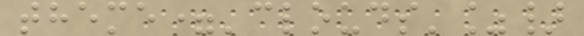theme='clouds'%}
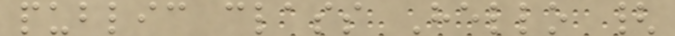public class Hello {
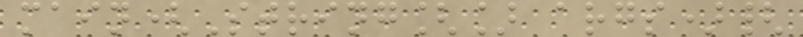main(String[] args){
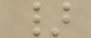}
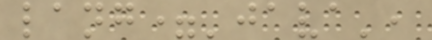lang='java',
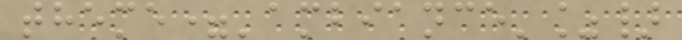theme='ambiance'%}
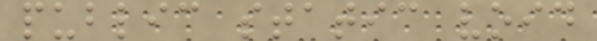public static void
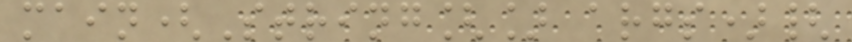main(String[] args){
